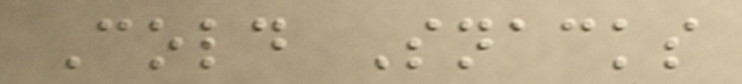Cold Snacks
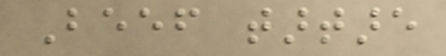Beef tartare
